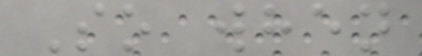So when
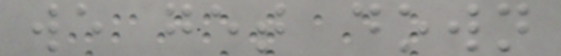we get down
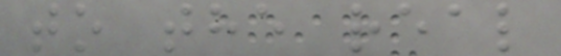to the real
